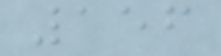156
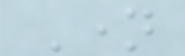Name
